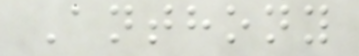Anthony
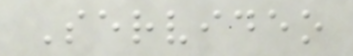Servideo
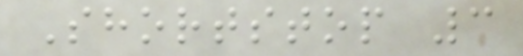Shortstop 3
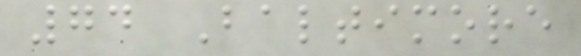74 Baltimore
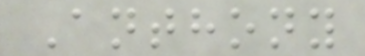Anthony
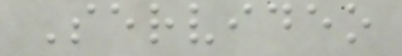Servideo
